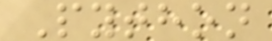Python
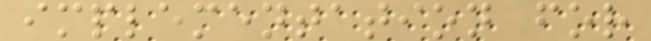implementation for
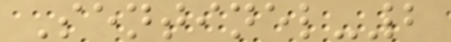Sentinel-2
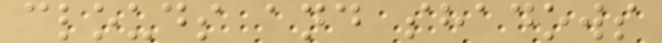clouds and shadows
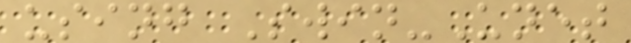using Swin-Unet
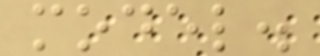model.
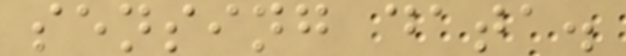sensing data.
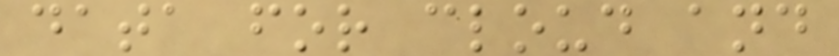data for cloud and
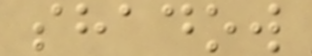shadow
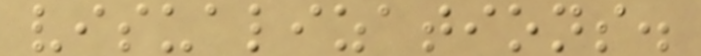visualizations.
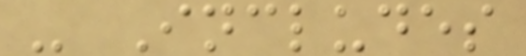- Includes
